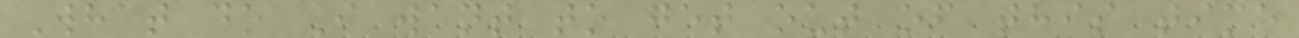What do I want to get out of this time
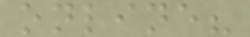online?
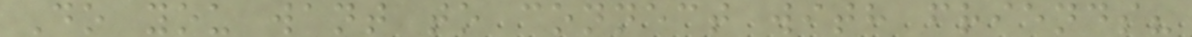Do you want to connect with friends?
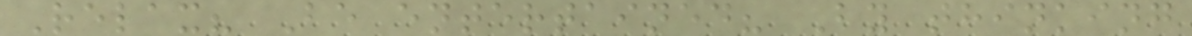Relax? Be entertained? By thinking
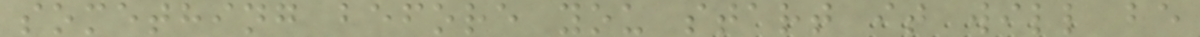something before you start it will be
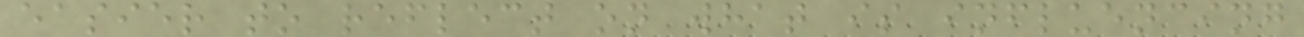easier to reflect on what is influencing
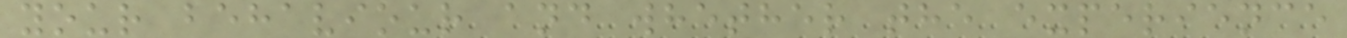your behaviour and whether the experience
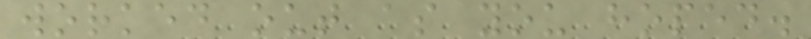worked out as you hoped.
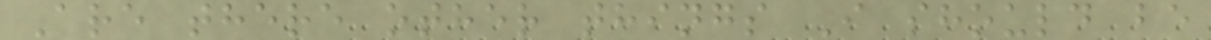Are there other things I should be
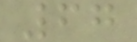67
